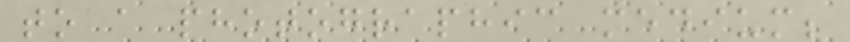to a photographic medium;
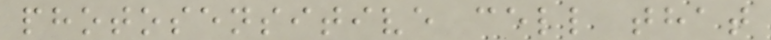photosensitive cell that
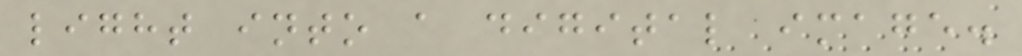light into a digital image.
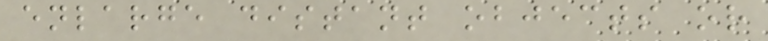enlarge distant objects or
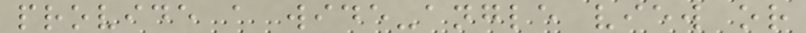provide a wide-angle view or
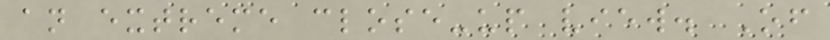an extreme close-up view. Of
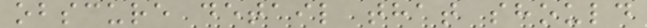obscure detail that should
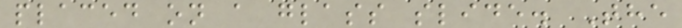placed on a glass slide. The
